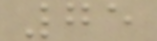75
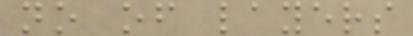no of layers
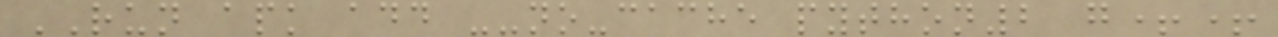RUN apk add --no-cache python2 g++
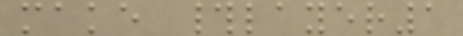make #layer1
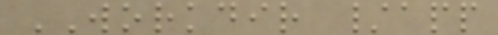WORKDIR /app
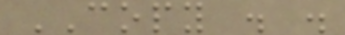COPY . .
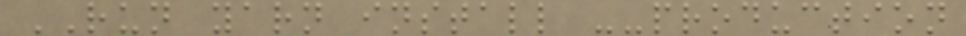RUN yarn install --production
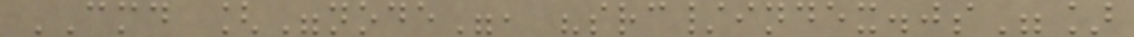CMD ["node", "src/index.js"]
